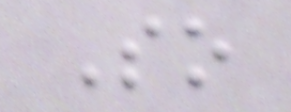So
